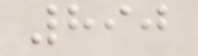890
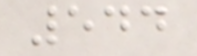544
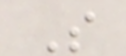S
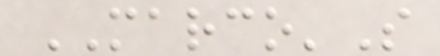MARCO'S
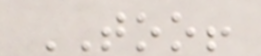TOO!
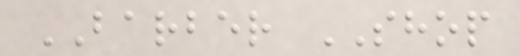BARBER SHOP
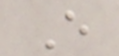E
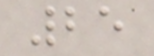25
